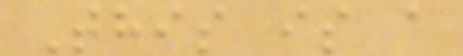This is a
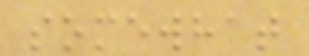somewhat
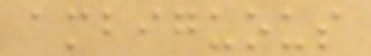ambiguous
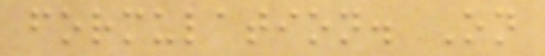formulation. On
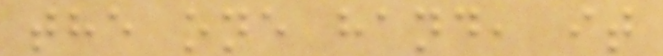the one hand, it
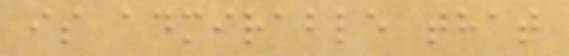is admirable that
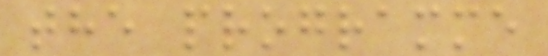the programme
